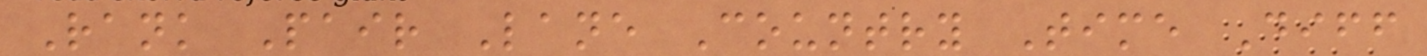Rank Pair Lane Country Time Diff
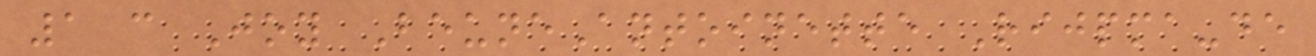1 c Joy BeuneAntoinette Rijpma-de
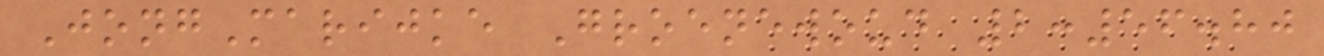JongMarijke Groenewoud 2:56.80
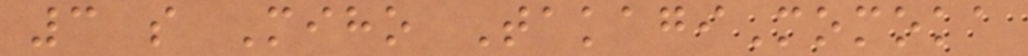3 s Miho TakagiMomoka
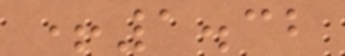+1.32
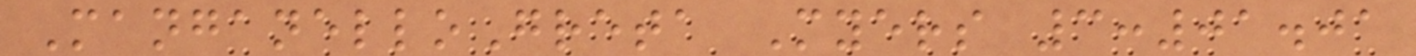ManganelloGreta Myers 3:01.01
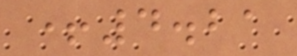+4.21
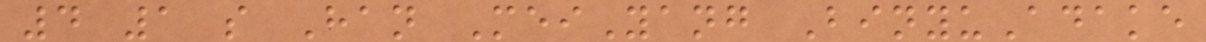4 1 s Han MeiYang BinyuAdake
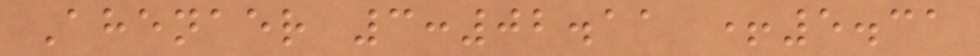Ahenaer 3:02.11 +5.31
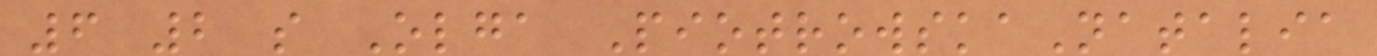6 2 s Olga PiotrowskaNatalia
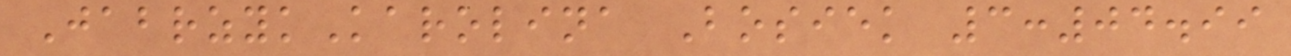JabrzykKarolina Bosiek 3:04.99
